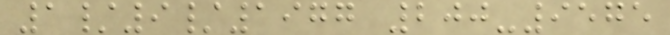1/9/1977 200-9575
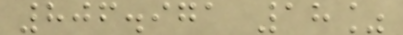806.971 18%
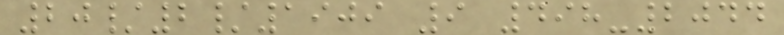20/2/1909 9 498-2044
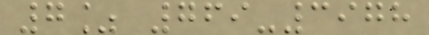7% 769-3978
